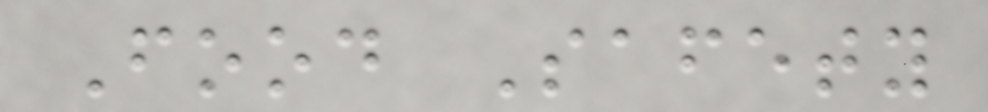Food Safety
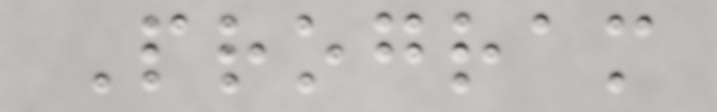Program
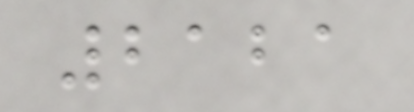2121
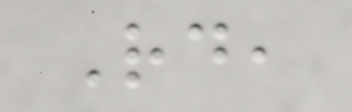Rd,
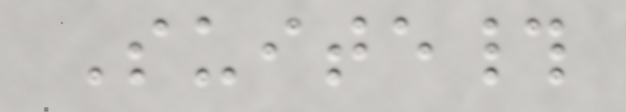Suite#
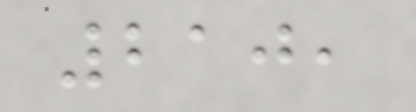210,
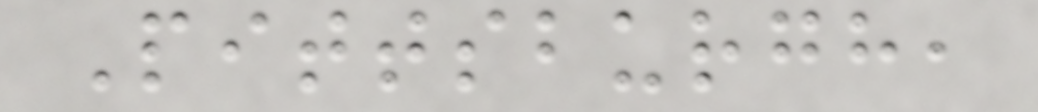Pittsburgh,
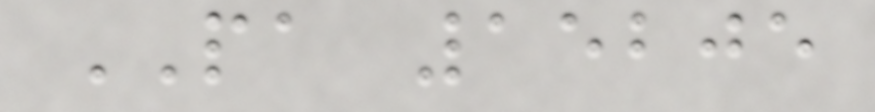PA 15205
